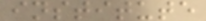institute
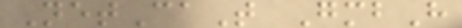NetCaT GmbH
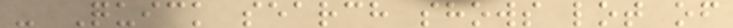- Quick search shows lot of
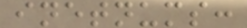inetnums:
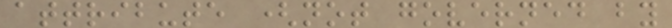attribute (not governed by
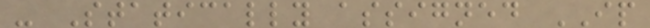- Statically assigned IP
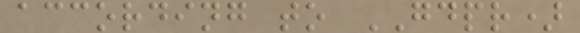according to GDPR)
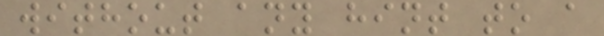without any hint to a
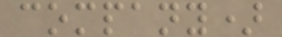company)
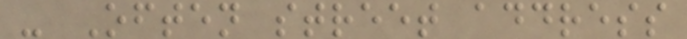- Often street address
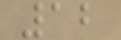12
